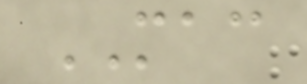MAC
